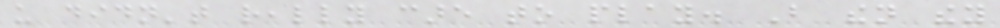us didn't really care to play. But then they
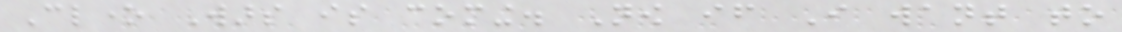Clone Wars is coming. Now if I want to
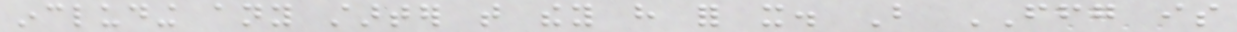including any starter that they have for it. But FFG is
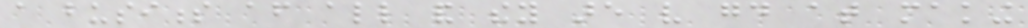a business after all and they are very good at making
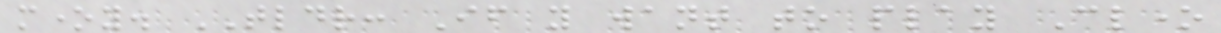money. TLDR: If you want to play Clone
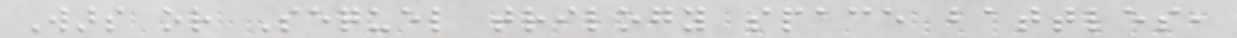Wars or Sequel trilogy space battles,
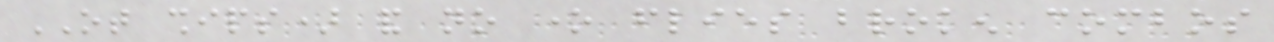OT ships) and no one flies broken combos
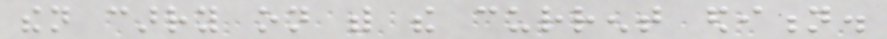then carry on with the current edition.
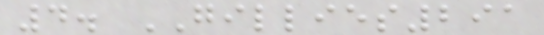4. GILLIES291
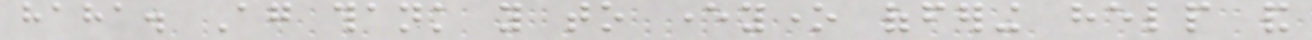haha. Again thank you to everyone offering help and
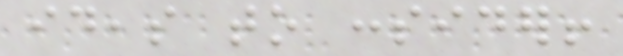ideas to consider!
